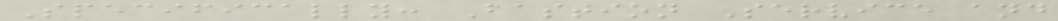Specifically: Bastion Service and
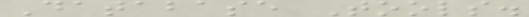Database Tools.
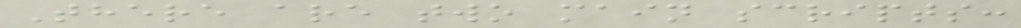There are two main scripts:
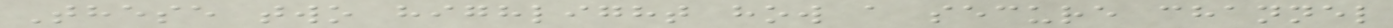These two highlight how a secure channel
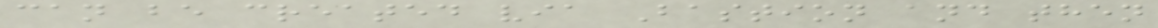can be created via Bastion and then
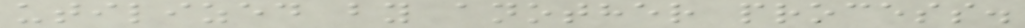utilized by another process.
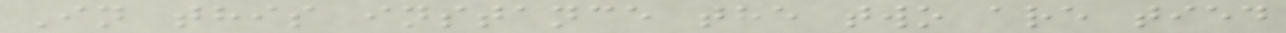In this instance the two are tied
